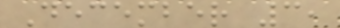December 3,
